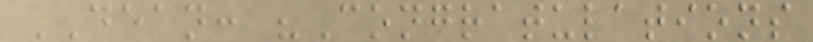DEAN: "Congratulations
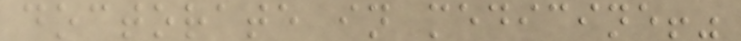doctorate in medicine!"
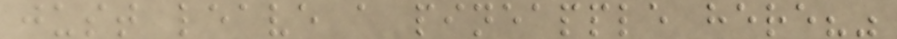just leave a pineapple here?"
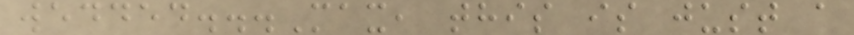wedded...Max, this is just a
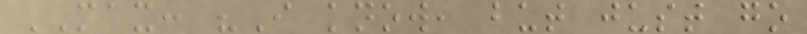MAX: "I know, but just go
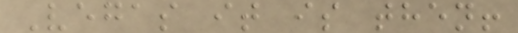Vegas it is then!
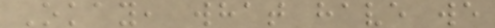Okay, what have we
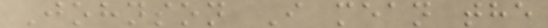Johnson I mean the
